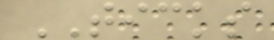TICKS
